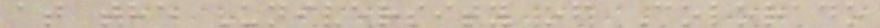at the University of Colorado
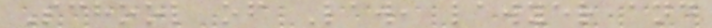School of Law, lawyer and
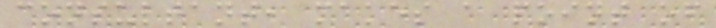consultant, makes a point of
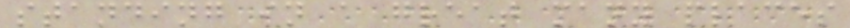standing in a great many places
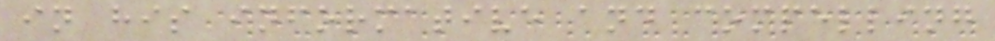in his informative and compelling
